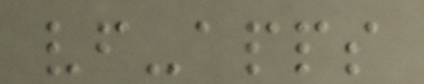vf-apps
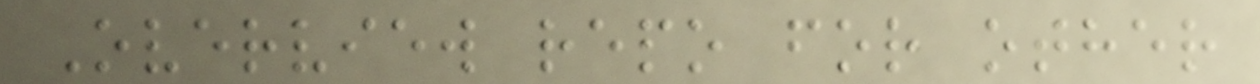Overview repo for other
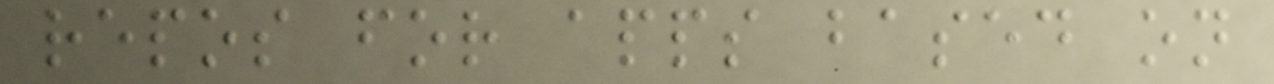repos for apps based on
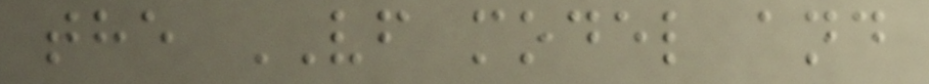the VF model and
